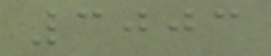3003
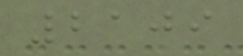2109
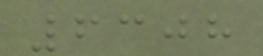6308
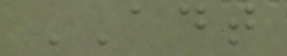ADT
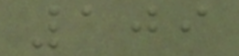109
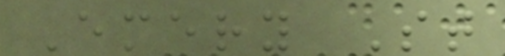Emery St
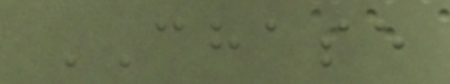CHASE
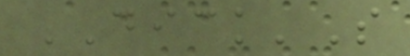DICK'S
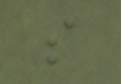s
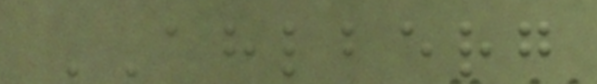AHLBERG
